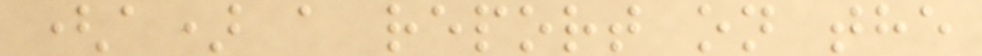(a) a report on the
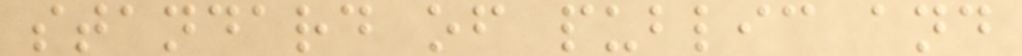standard of public and
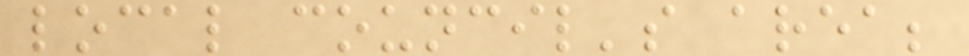local council's area;
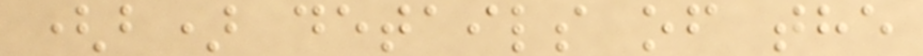(b) details of the
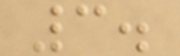3.
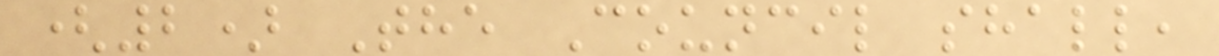(2) The Council shall,
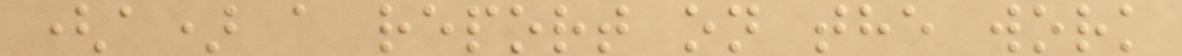(a) a report on the work
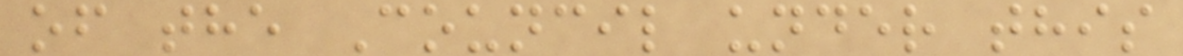of the Council under this
